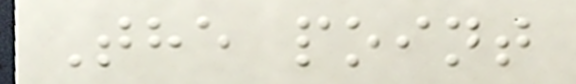The point
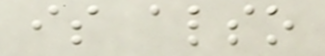is also
